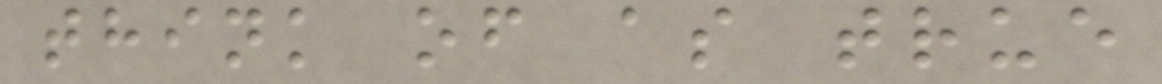think of as true
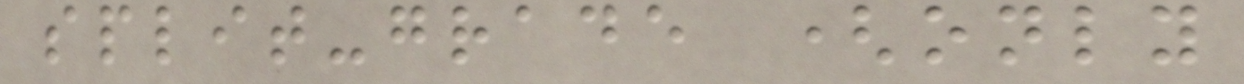split-grade (only
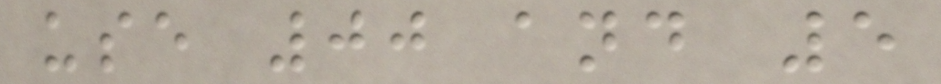use 00 and 5
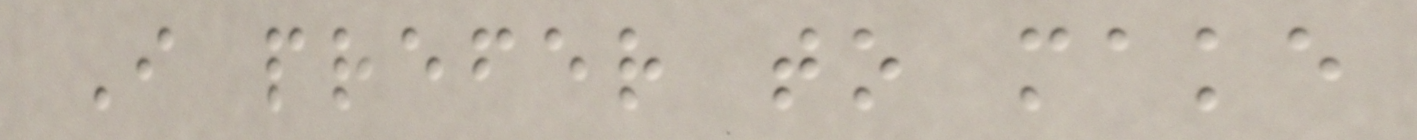I prefer to make
